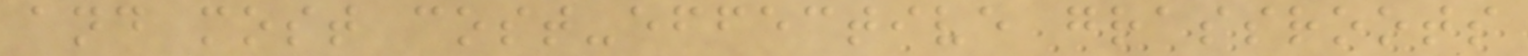and most cost-effective grassroots
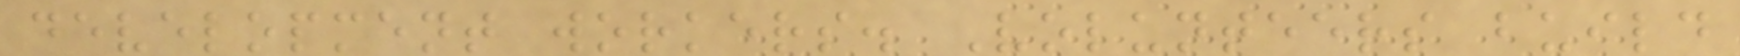development workers. Volunteers build
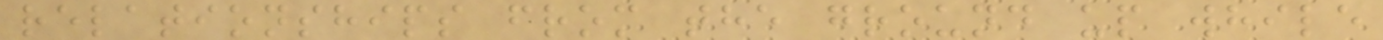relationships from the ground up while
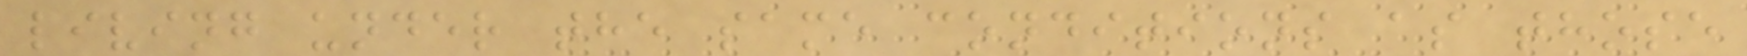living under the same conditions as those
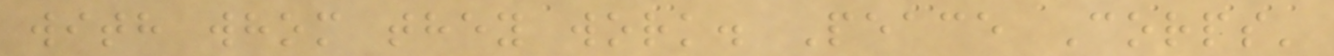with whom they work. Peace Corps'
